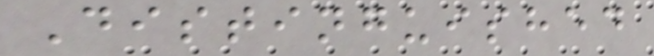Distinguished
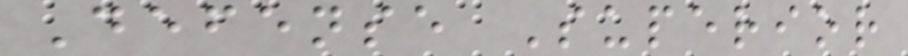Defense Superior
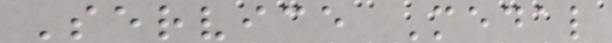Service Medal
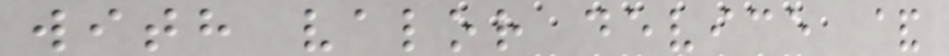with valor device &
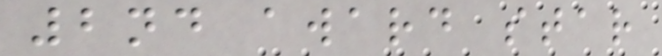2nd award star
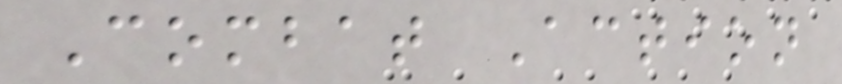Combat Action
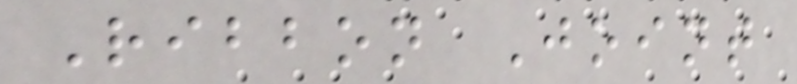Ribbon Joint
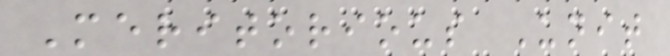Meritorious Unit
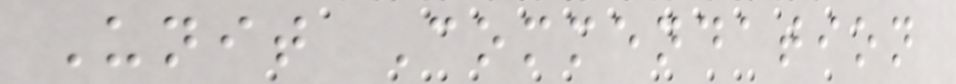Unit Commendation
